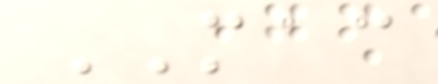MAC
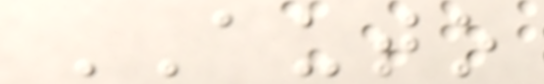AUTO
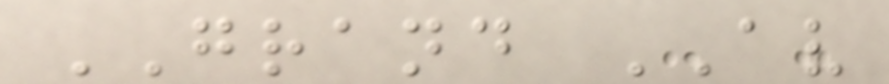GRAND AV
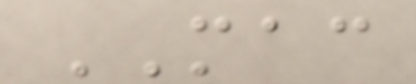MAC
